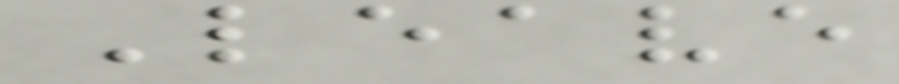Leave
